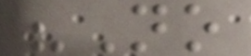"No
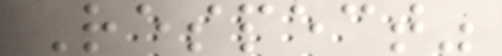Respect"
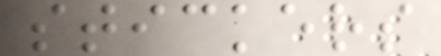stickers
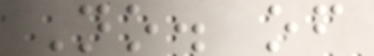No. of
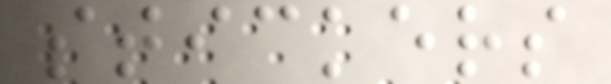stickers
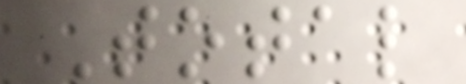Total
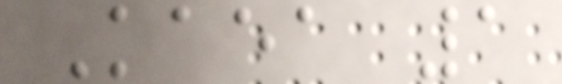Kaea 1
